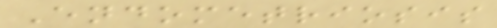Endometriosis
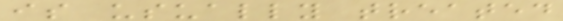is usually treated
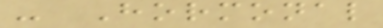- Hormonal
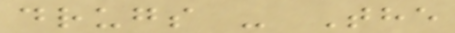drugs - The
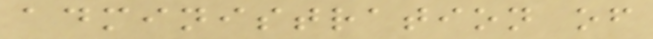administration of
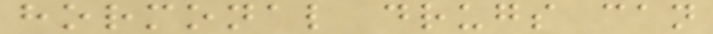hormonal drugs can
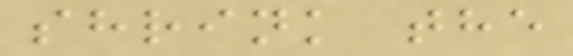shrink the
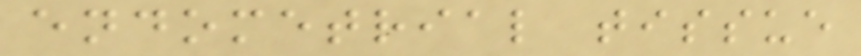endometrial tissue
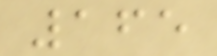165
